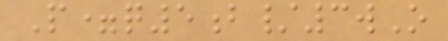P=q5b/3wO
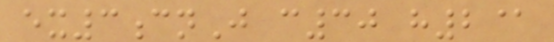ex3cnJ c30 h2@
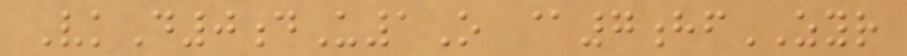VkD0dU1O @7hfZYR
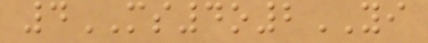4MS4o2YI
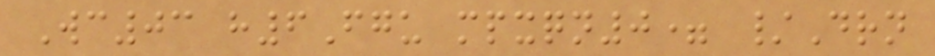Wc03 h6Fgu mpxqn0= /Drn
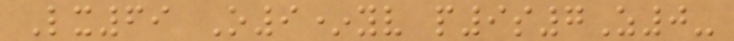Lx69 O9*yv p9s7Z0-
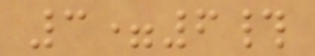3=6#
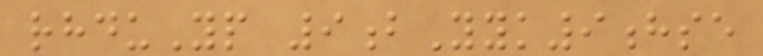rhduYp 9bYyk9hse
